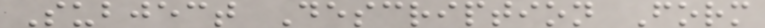Subject Description Form
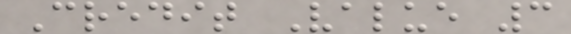Credit Value 3
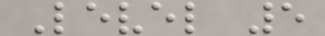Level 5
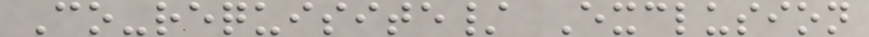Co-requisite/ Exclusion
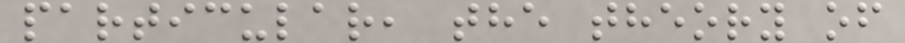particular, the theory of
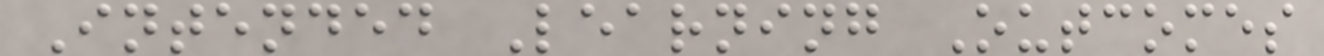Intended Learning Outcomes
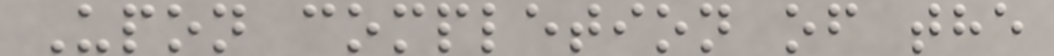Upon completion of the
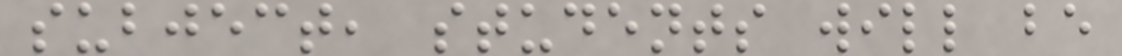subject, students will be
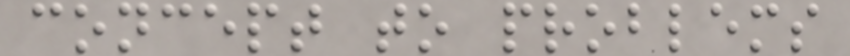concept to problems
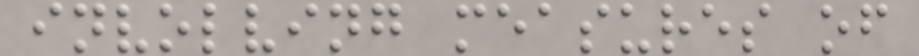involving measures of
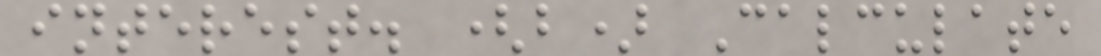interest. (b) Calculate
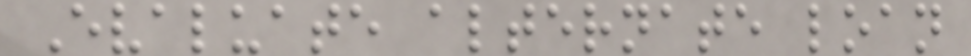Evaluate alternate loan
